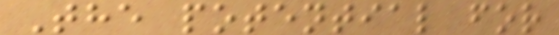The potential for
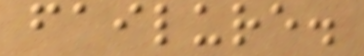failure.
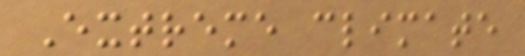Extreme climate
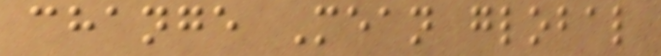change Mean global
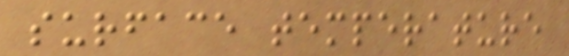surface temperature
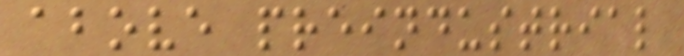above preindustrial
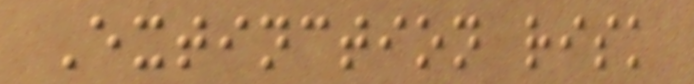Extinction risk
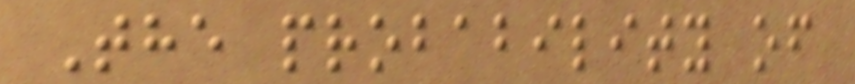The probability of
